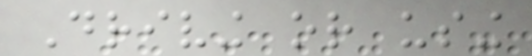Driving or using
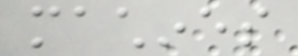machines
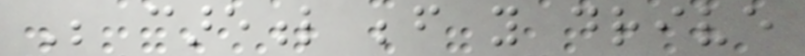Be careful before you drive
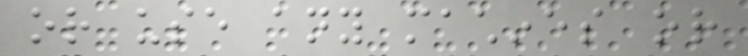or use any machines or
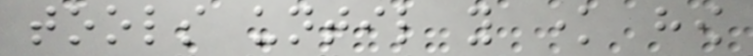tools until you know how
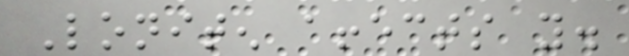Loniten affects you.
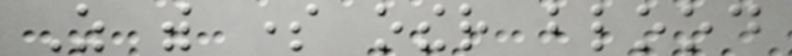As with some other blood
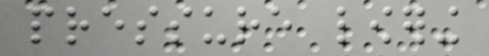pressure lowering
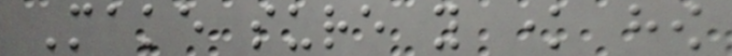Make sure you know how
